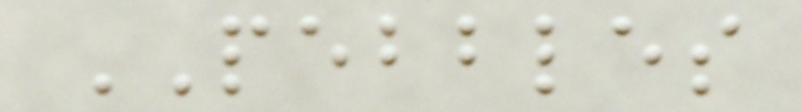PEBBLES
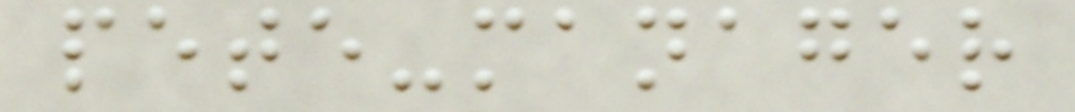pete-manager
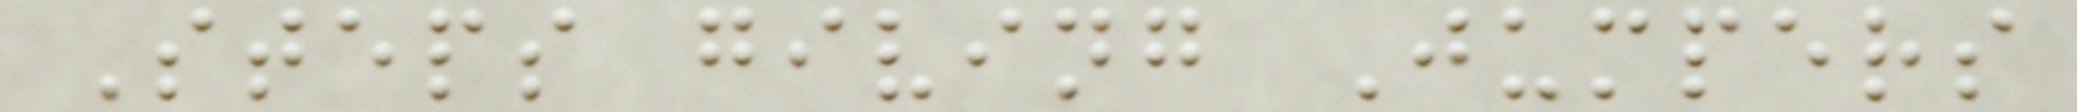Steps giving Jumpers
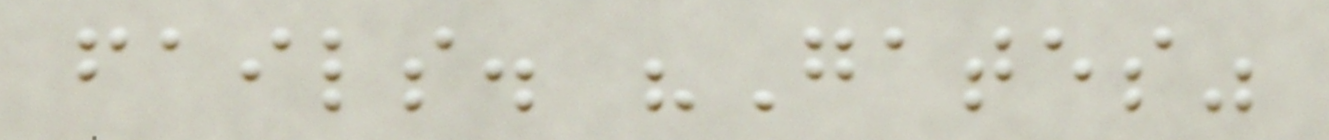fails. "Gates"
